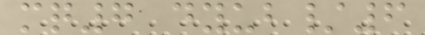mq7 dyub/6
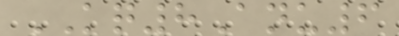KQ8Anu6
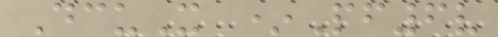DcuX *Pf6v
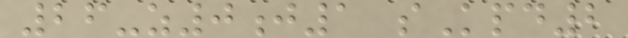26-z0j1 sKpd2
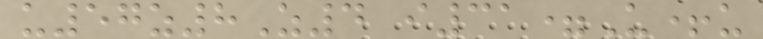u57z8Z4 i31=U+u
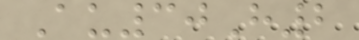Au30H2
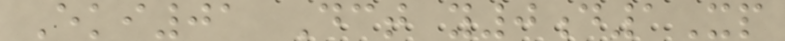Eki01 Dct y0d1Xp
